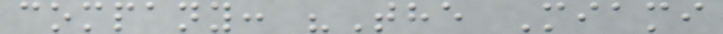company: "The Miami
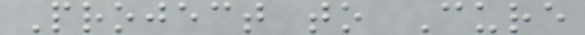Project to Cure
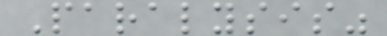Paralysis"
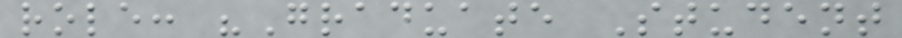role: "Graduate Student
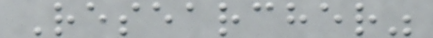Researcher"
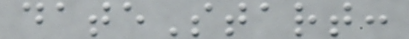dateStart:
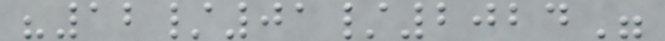"12/01/2024"
